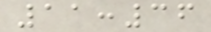11:36
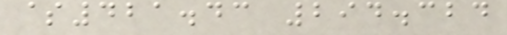$421.43 294.324
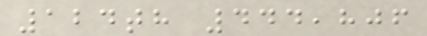124th 444,806
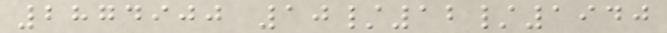2874900 10/12/1940
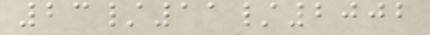23/11/2002
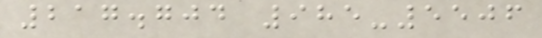217.704 985-5506
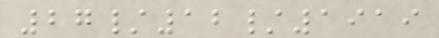27/12/1919
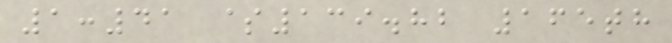1:41 $139.82 165th
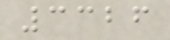3326
